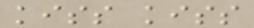kiss kiss
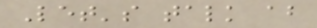Let's talk about
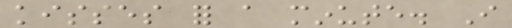kisses for a minute. I
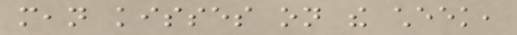mean kisses on the cheek,
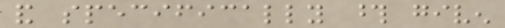and specifically those given
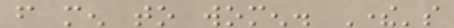from men to women. There's
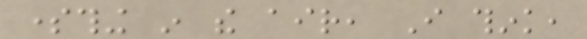something in the air, I think,
